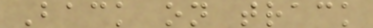Back on track
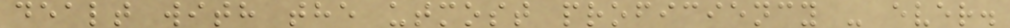dealt with the utmost proficiency - ever.
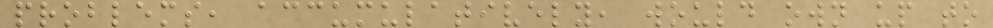problems, accumulatively, would own up to
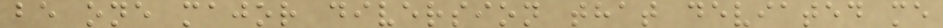be one major diversion that deviated me
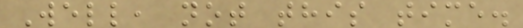Well, not this time.
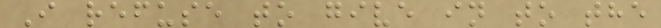I refuse to give in to the
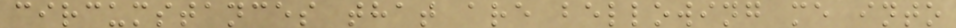circumstances that are bellowing me into
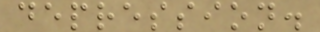depression.
